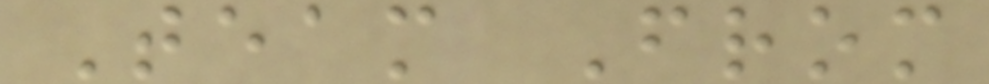Team From
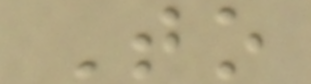To
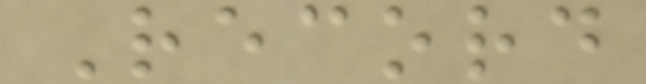Record
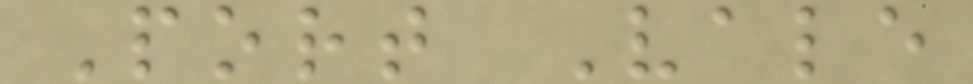Port Vale
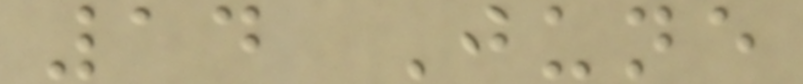14 June
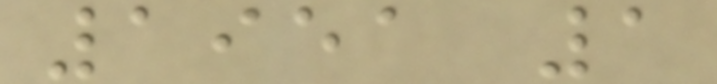1951 1
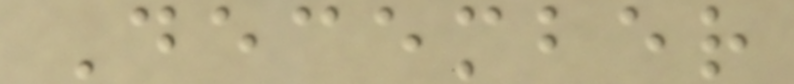December
